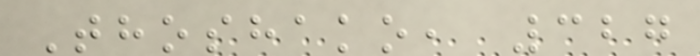Thoshako, 327
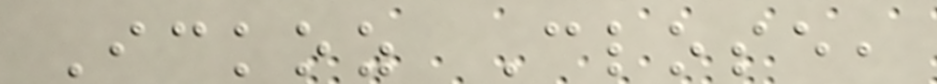Ickoz Close,
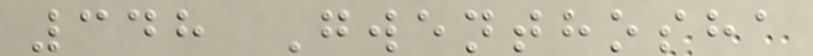348 Gwenthosha
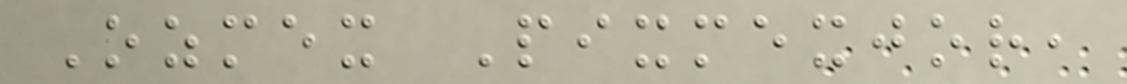Ozmex Pixmexjor,
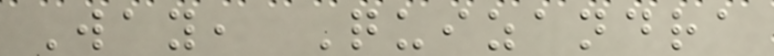Way, Quizandra
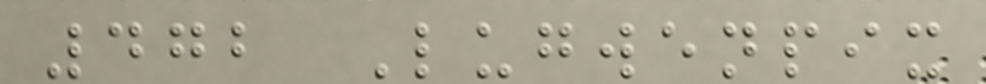472 Lugwenpix
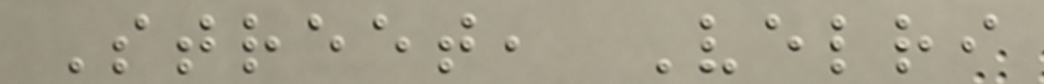Street, Velri
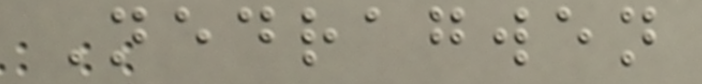Nedragwen
